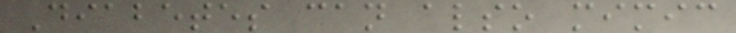Diabetes can also mimic
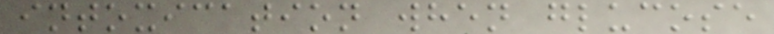intoxication when glucose
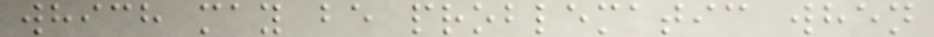which may be problematic when
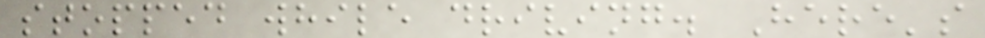stopped while driving. Here's
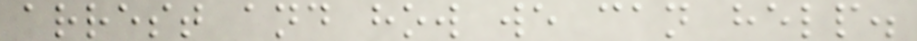arrest and how we can help.
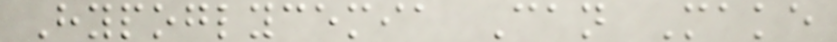Hypoglycemia Can Make
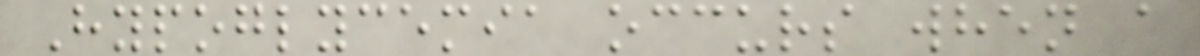Hypoglycemia occurs when a
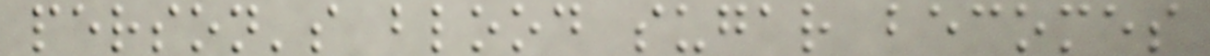person's blood sugar becomes
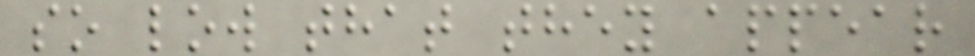so low that they appear
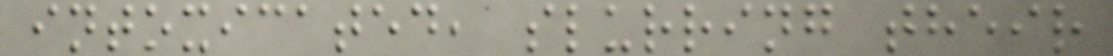intoxicated, slurring their
